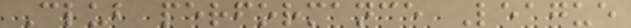Club performance League
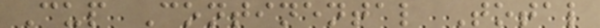Cup Continental Total
